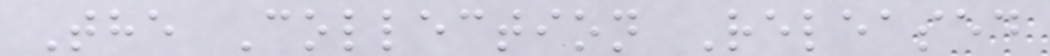The Collection Released
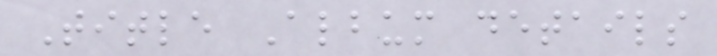Title Album details
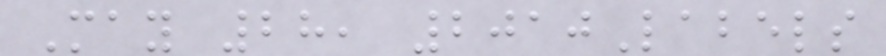May 28, 2010Labels
